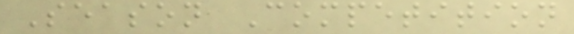Season Competition
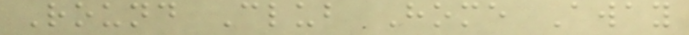Round Club Home Away
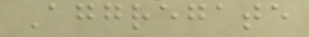Aggregate
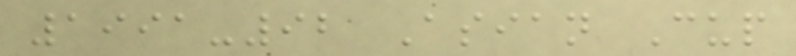1991-92 Asian Cup
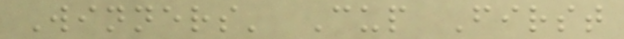Winners' Cup First
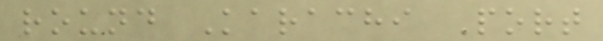round Karachi Port
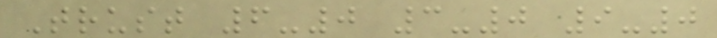Trust 6-0 3-0 9-0
